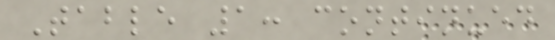Table 1: continued
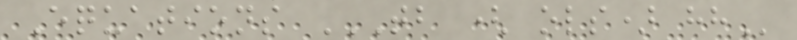Equations TB ( OLS) HH
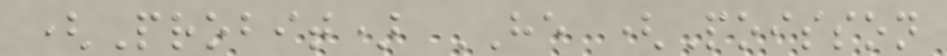(Probit) HE (Poisson
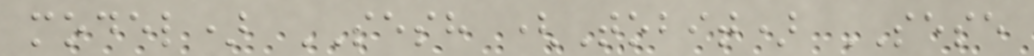model) SESH (Tobit) SESE
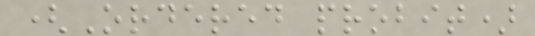(Ordered probit)
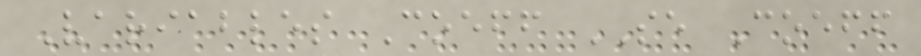Variables Coeff SE Coeff
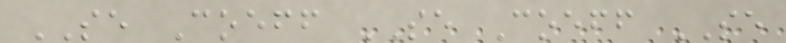SE Coeff SE Coeff SE
